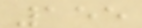155
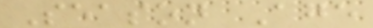Season Age
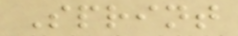Sprint
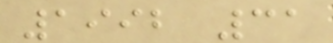1992 31
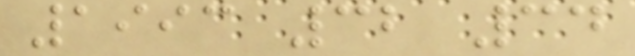1993 32 34
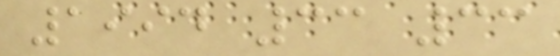1994 33 33
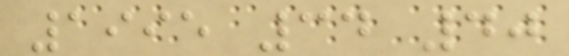1995 34 40
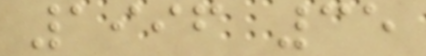1996 35
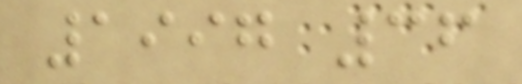1997 36
